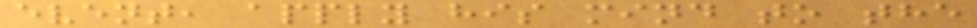event, apply his mind to the
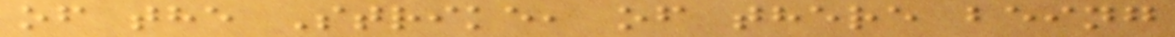of the Strike, of there being
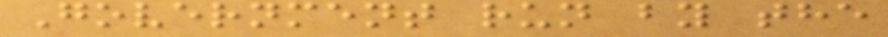Government run by the
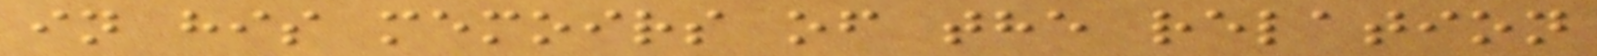in his memoirs of the relation
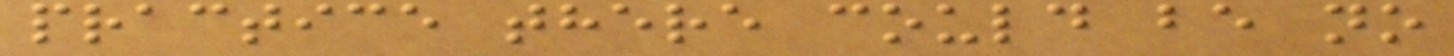practice there could be no
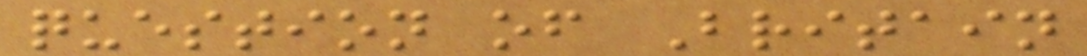question of Britain
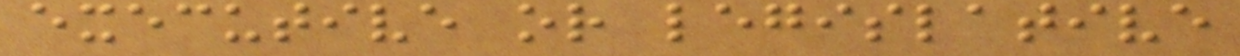executive or legislative
